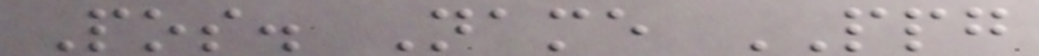Pos. Name PPG
